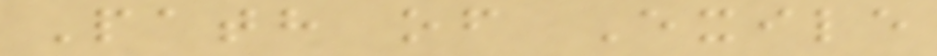Path of Exile
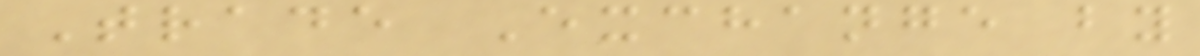Trade Exchange by
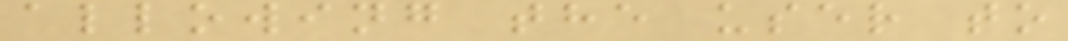allowing the user to
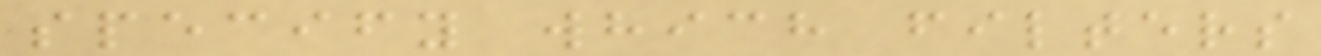specify which filters
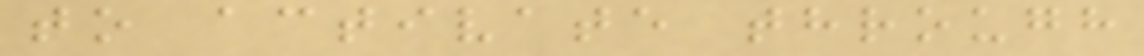to activate through
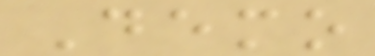Demo
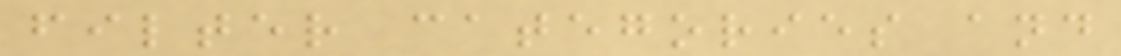filter categories and
